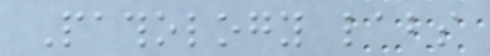Pathology labs
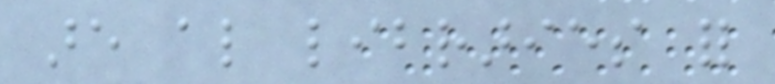are also libraries for
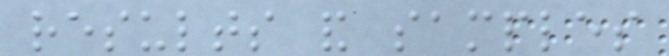results and samples
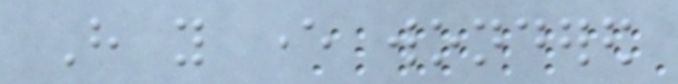Have you ever wondered
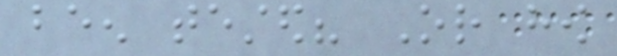been tested? Or how
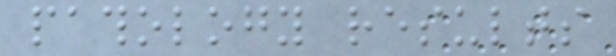pathology results
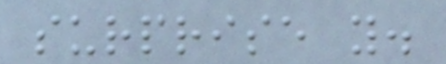surprise you.
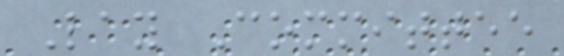Lay Committee
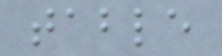table
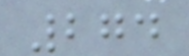274
